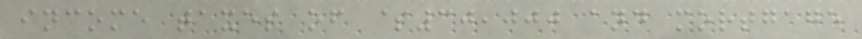income taxes of $30,000 and mortgage
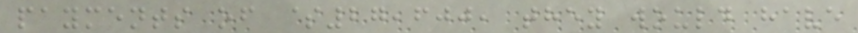payments of $27,600, they would have
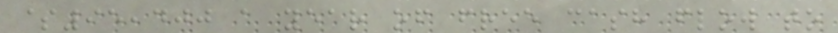$95,400 a year of free cash flow to
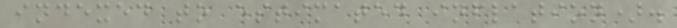indexed to estimated inflation).
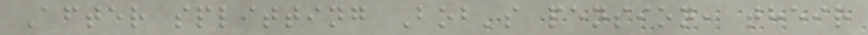After splitting Bob's pension, their
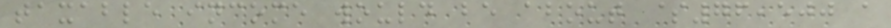taxable income would be about $76,500 a
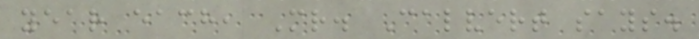year each, Mr. Calvert says.
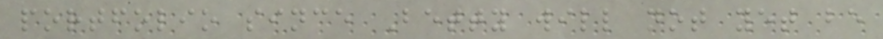portfolio since Betty will not yet be
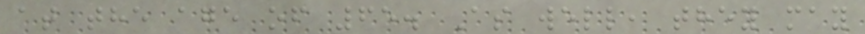at the age of 65. As well, they may
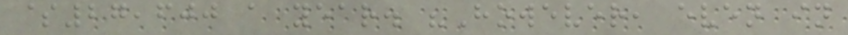$27,600 a year. "However, even in
